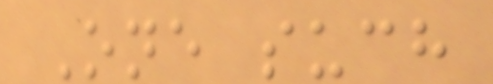One such
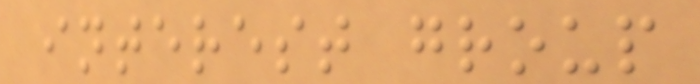interest group
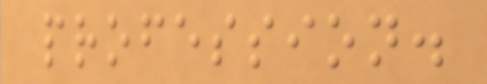profession.
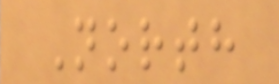North
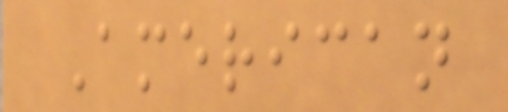American
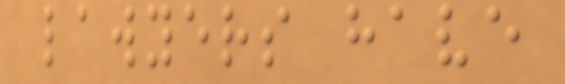lawyers have
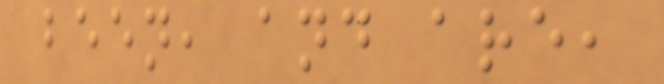been, and are,
